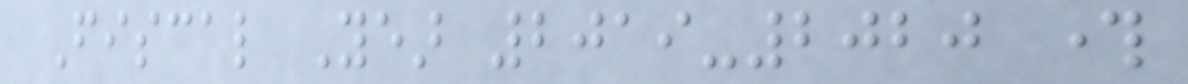Fiscal Year 2019-2020 through
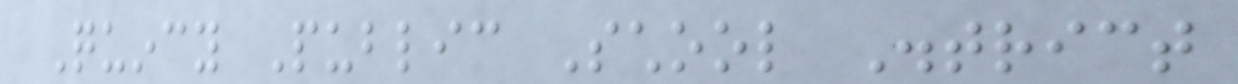Quincy Public School District
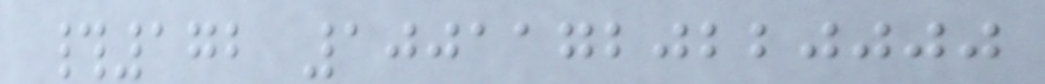#172 10011720220000
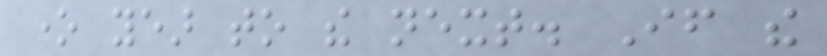one year to the next. If the
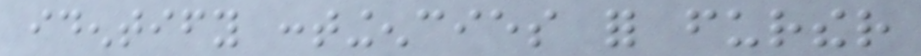identify contingencies for further
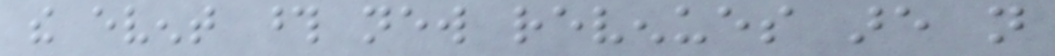the event those new revenues are not
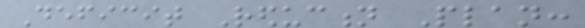Deficit Reduction Plan:
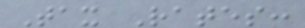Tax Rates:
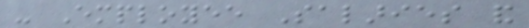- Employee Salaries and
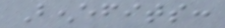Benefits:
